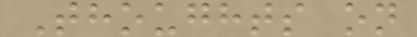Thoughts on
